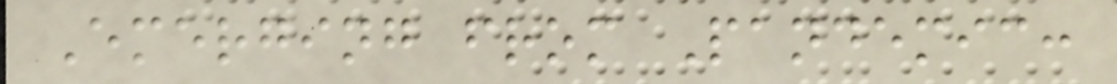Emerging from Pandemic:
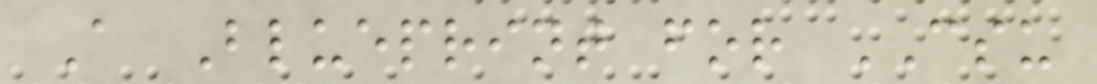A Blueprint for CSU
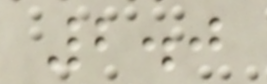2.0
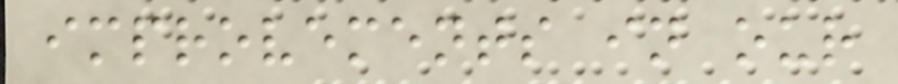improvements in our
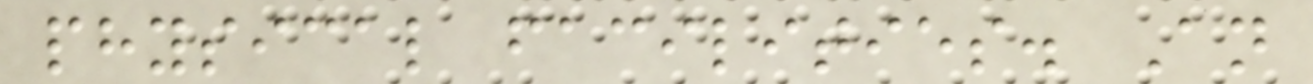physical facilities. An
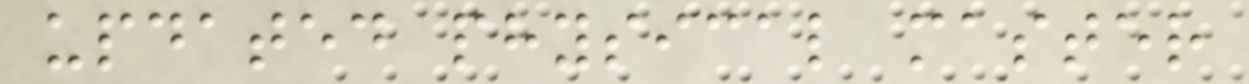updated physical master
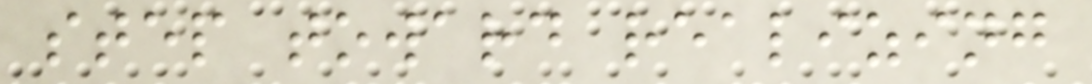step toward realizing
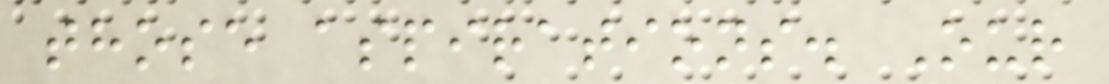those aspirations. Our
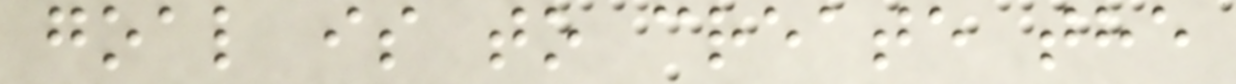goal is to create the
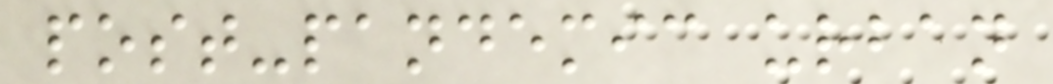post-pandemic urban
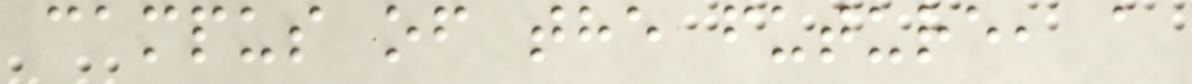campus of the future, a
